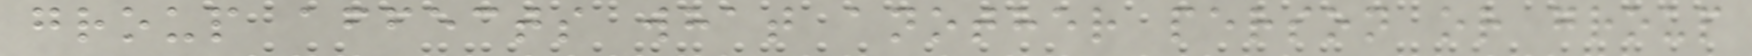group affects what another person or group
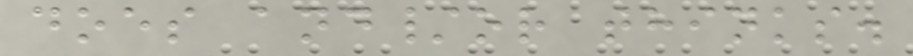does and/or thinks.
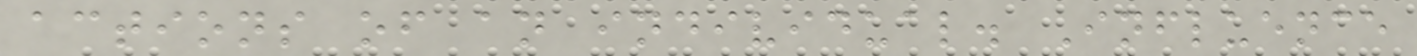actions of an individual. Influence
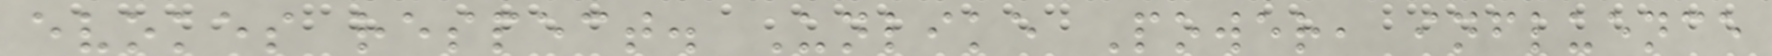evokes respect. Unlike Power, influence
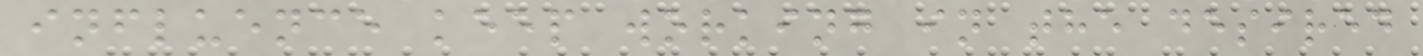influence keep working in the desired
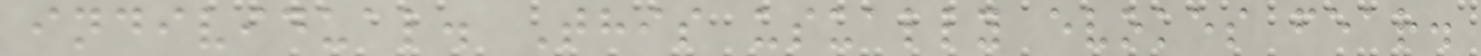individual. This usually evokes fear.
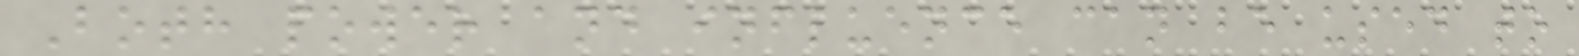Both power and influence can be used to
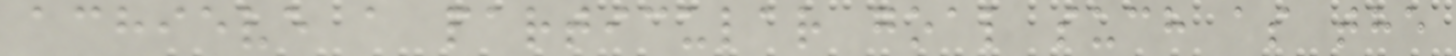achieve a particular goal such as the
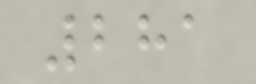281
